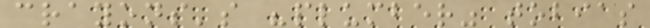crayons's "plumber" tobias
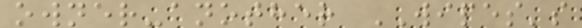owner-another WIPES's
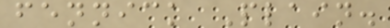fennick Plain.
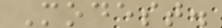Modest.
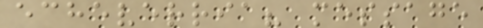echeverria? message
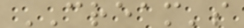CREAM's
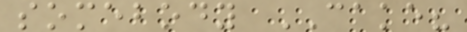somebody CAKE?
